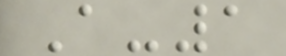A-1
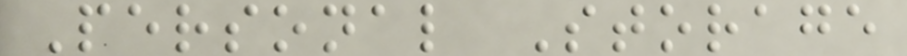Personal Storage
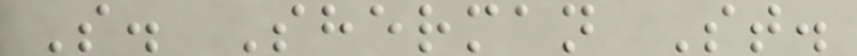S. Sherman St.
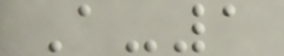A-1
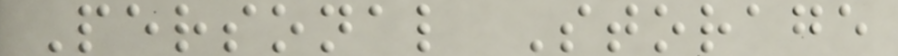Personal Storage
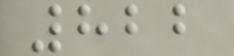822
